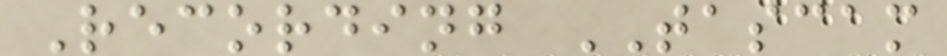Recording TASCAM
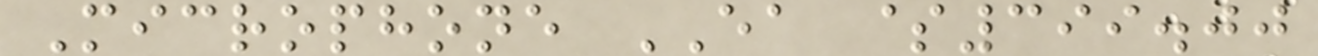Microphone EA $399.00
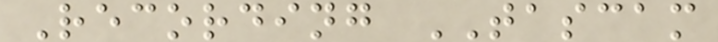Recording TASCAM
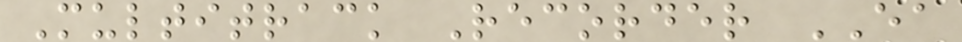Multitrack Recorder EA
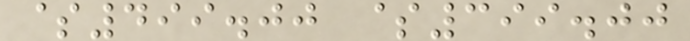$499.00 $399.00
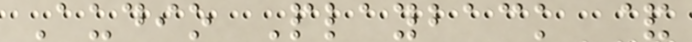Audio Playback &
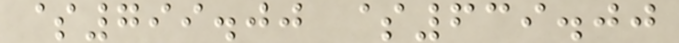$799.00 $639.00
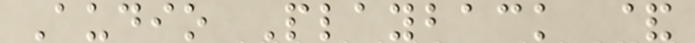Audio Playback &
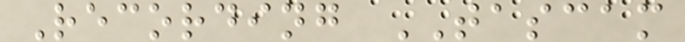Recording TASCAM
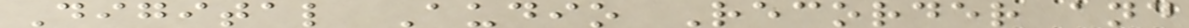Digital Audio Recorder and
